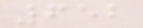652
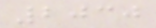2030
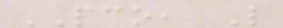PCO, L
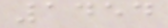1454
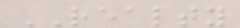REALTY
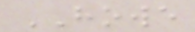HOWE
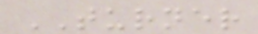TURNER
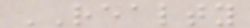REALTY
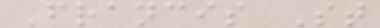Francis St
